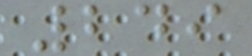249
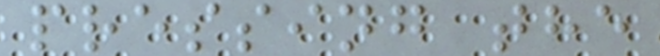pressing the
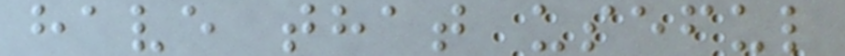have that useful
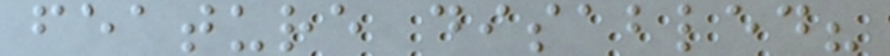feature disabled?
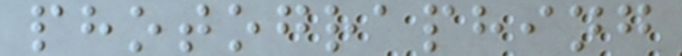photographing
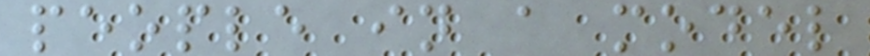people in a model
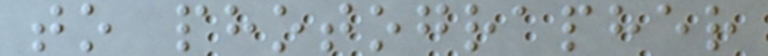to photographer
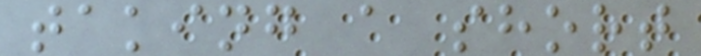taking a short
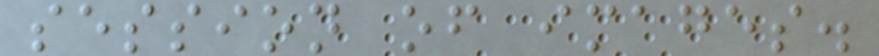session of images.
